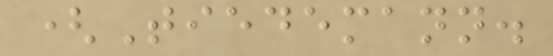(Tiedemann.
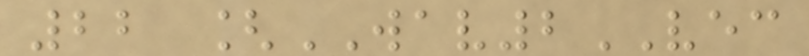22 [WAV2VEC
